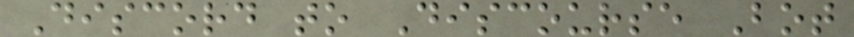Discord to Discourse Bot
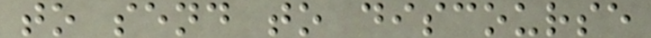to send to discourse
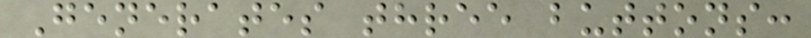Generates three buttons:
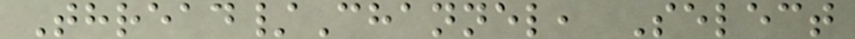Thread/Channel, Select
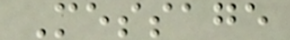Message
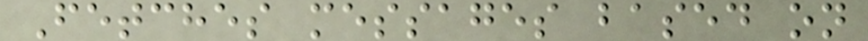Fetches messages based on
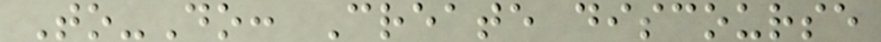To-Do: Create discourse
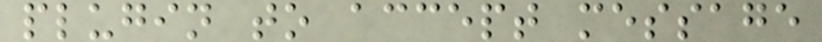plugin to accept message
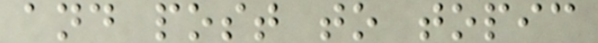and post to topic
